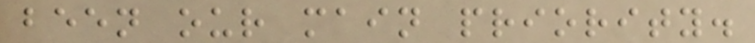been our main priority.
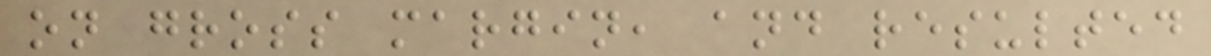on gross margin, and resulted
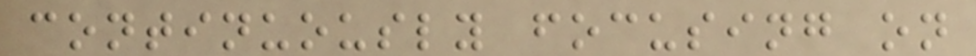continuously focusing on
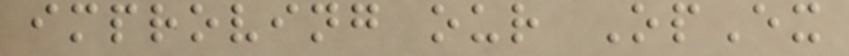improving our OpEx
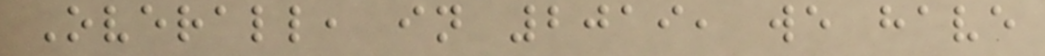Overall, in 2019, we have
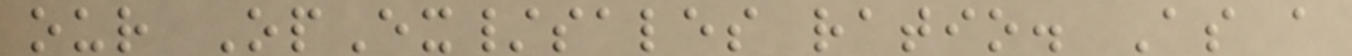our OpEx/sales ratio. As a
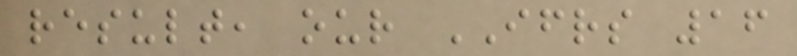result, our IFRS 16
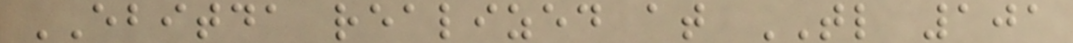EBITDA realized at TL 101
